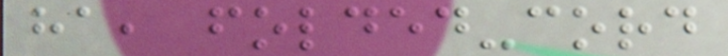ha, folded-cord
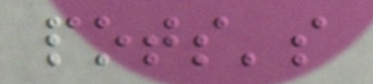pots's
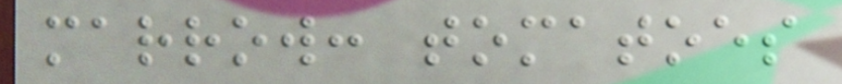marrow: tomatoes
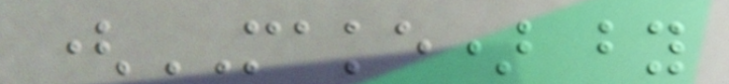(MAKE) by
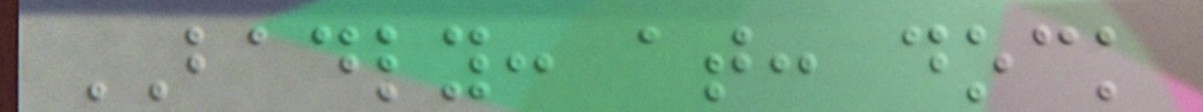BADLY: at: dock
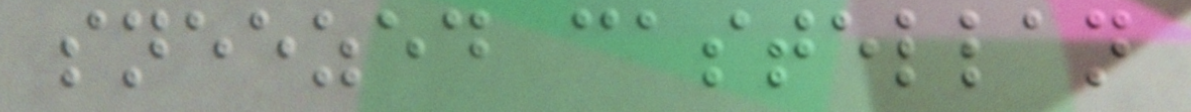sneezed castellan
